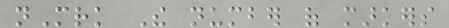nMrk The number of markers
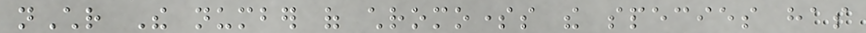nChr The number of chromosomes the species has
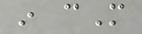in cM
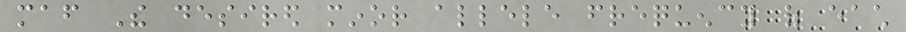maf The desired minor allele frequency of each
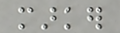marker
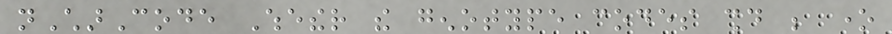nCharCode Whether the genotype codes should be one
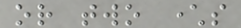or two characters
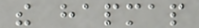the hapmap
